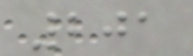201
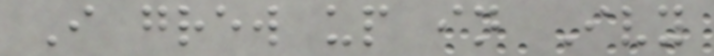I grew up in Ivy
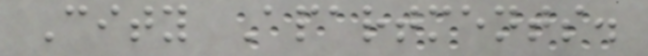City Apartments.
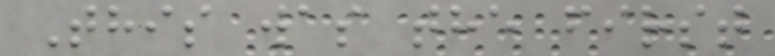This was the first
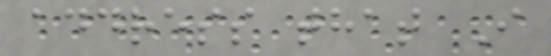address that I
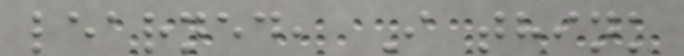learned, I think
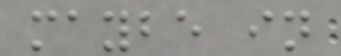maybe in
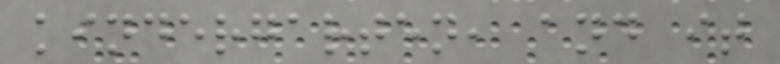kindergarten, and it
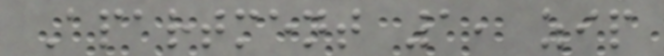Apartment 1, zip
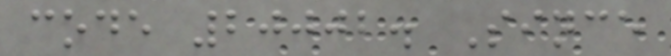code 20002. Since
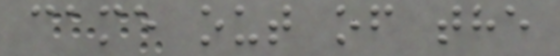came out of the
